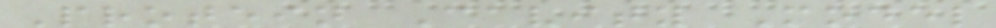Protein Cavity Model
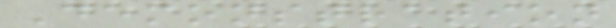Demonstration
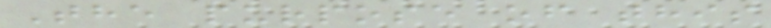The purpose of this
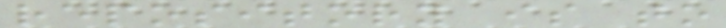repository is to
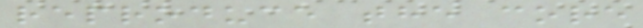reproduce the core
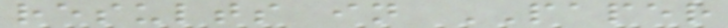results in PAPER
